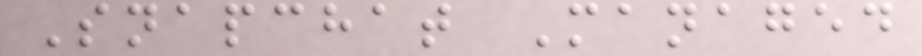Snapchat Managed
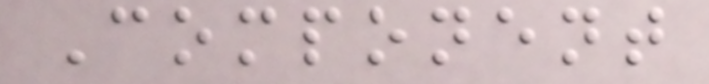Component
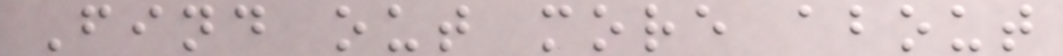Find out more about
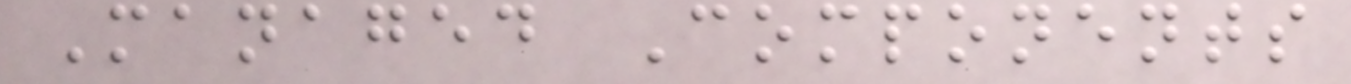Managed Components
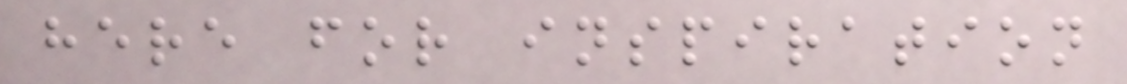here for inspiration
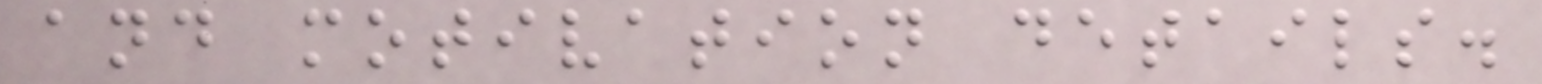and motivation details.
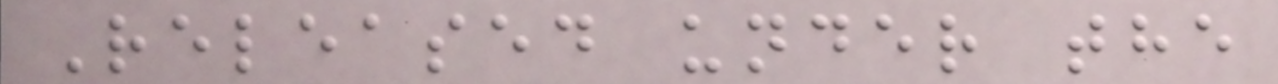Released under the
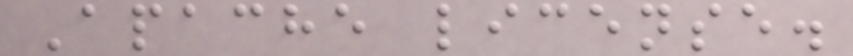Apache license.
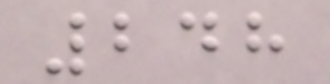248
